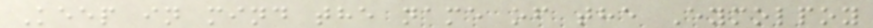Keep in mind the name of the Eymolpoy
